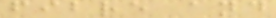fibre and
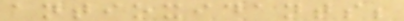antioxidants;
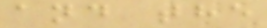and the
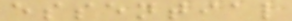essential
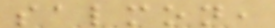salmon,
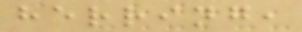herring,
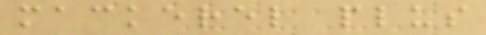mackerel plus
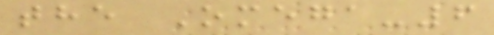the Omega-6
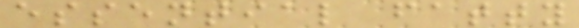essential fatty
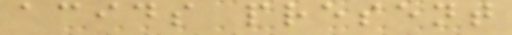acids present
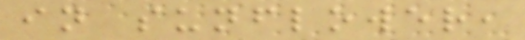in sunflower,
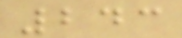243
